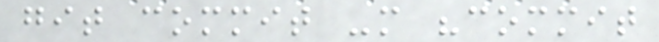git commit -m "commit
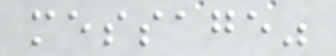message"
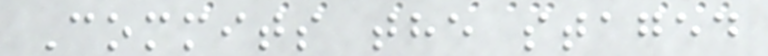Commits the staged
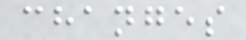changes
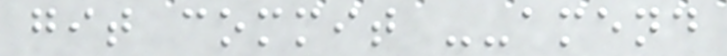git commit --amend
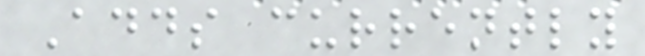Adds currently
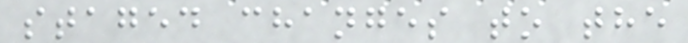staged changes to the
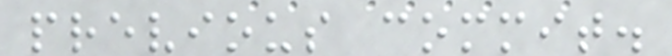previous commit.
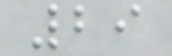29
